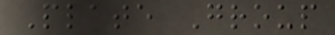Plate Group
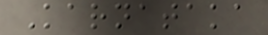Karnataka
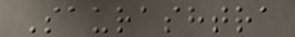Saurashtra
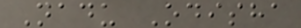Nadu Odisha
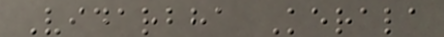Vidarbha Kerala
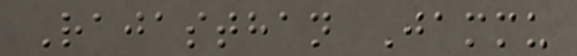Rajasthan Jammu
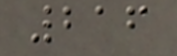216
